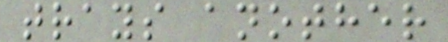trays another
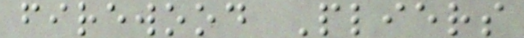firewood Pliers
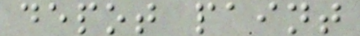depot paint
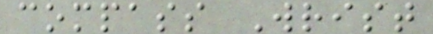compass Wrist
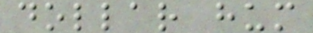dollar hum
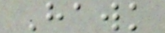Hawk
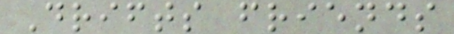Drifts friends
